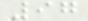97
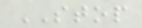STOP
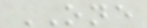ONE
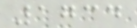1734
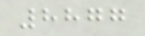8877
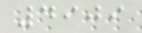4909
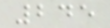245
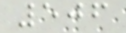506
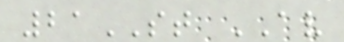21ST AV
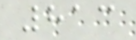813
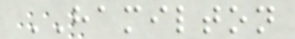HAMILTON
